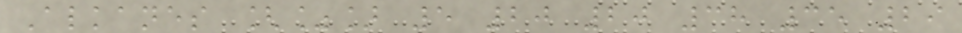Alkanes [%] 5 20 20 38 35 29
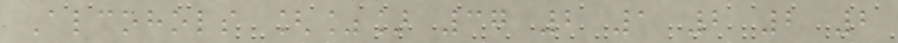Alcohols [%] 37 2 1 2 2 2
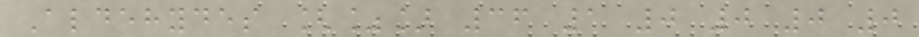Aldehydes [%] 36 1 0 0 0 0
